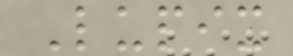Lupix
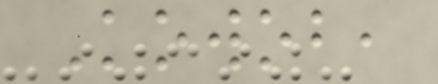Kowob,
